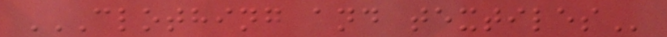CLOTHING AND TEXTILES
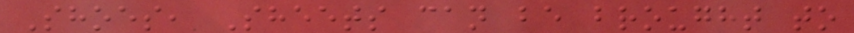Shoes, Sheets can be brought to
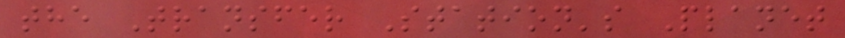the Transfer Station's Planet
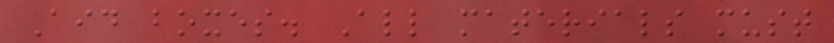Aid boxes. All materials must
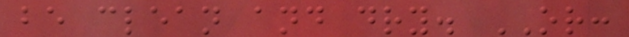be clean and dry. OR:
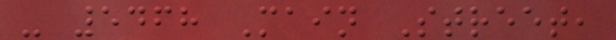- 5468 Main Street,
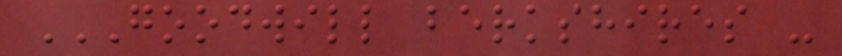GOODWILL BERKSHIRES -
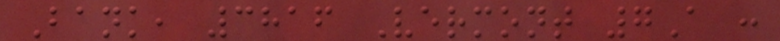Bank, 3816 Vermont 7A :
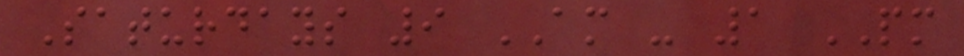Saturdays 9 AM - 1 PM
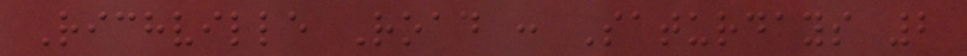Richville Road : Saturdays 2
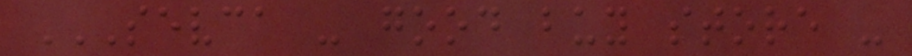SEVCA - GOOD BUY STORE -
